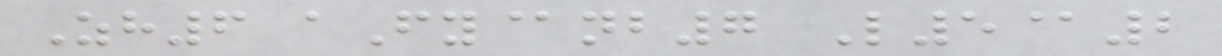Zh6 aFy@nb7 L5@2
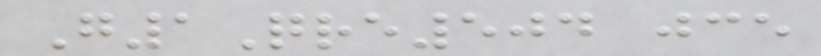G1Qre504 jce
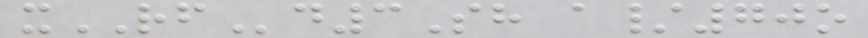xRFd3Sh a/70o
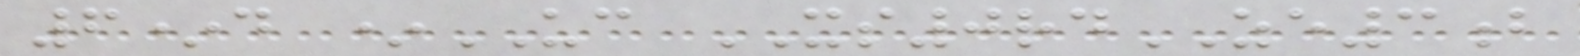6*d *UC XS0rdZE3b
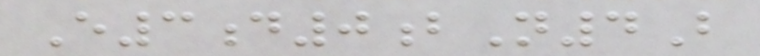E3d0bN4B
